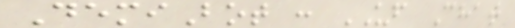DemiBot : UF Chat
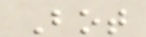Bot
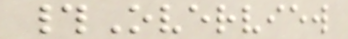#Overview
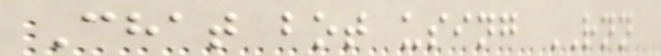Chat bot using RNN
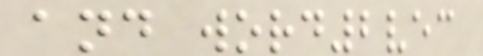and word2vec
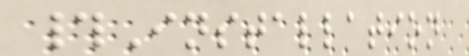#Installation
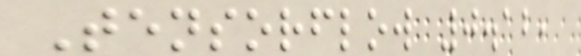Tensorflow 0.12,
